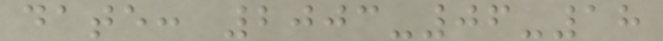date: 2003-06-18
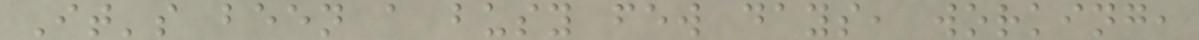It's been a busy few days, working,
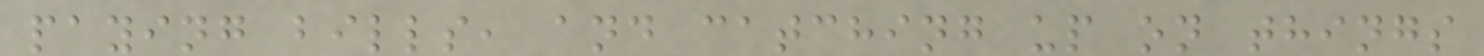paying bills, and catching up on things
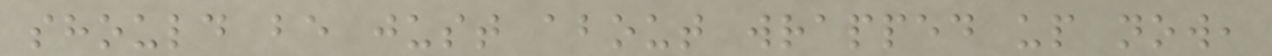should be just about wrapped up now,
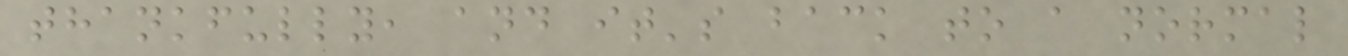thankfully, and it's back to a normal
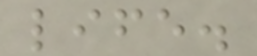life.
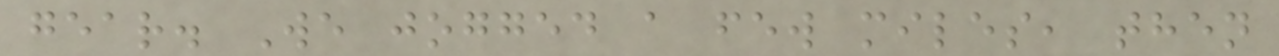gear. We jogged a few miles, then
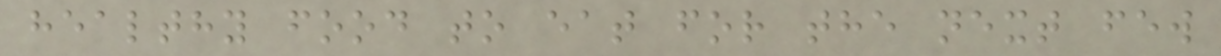healthy food to eat for the next few
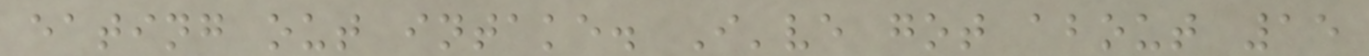eating out intake. I've got about 15
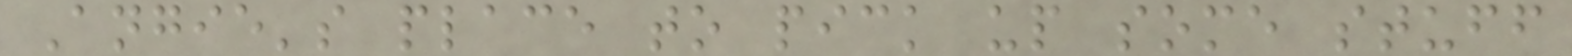Angie's place to pick up some stuff
